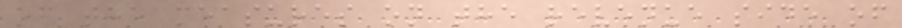of the measures on the revenue side of
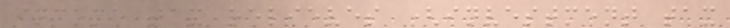income tax relieves (investment tax
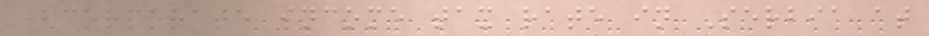(corporate income tax rate in Serbia at
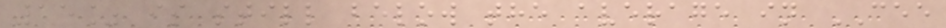15% is still below the average in CEE
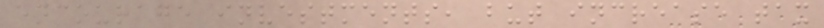encourage investments, but increase tax
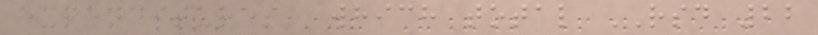expenditures, which total RSD 22
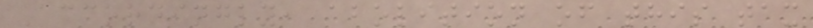Accordingly, abolition of this tax
